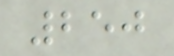250
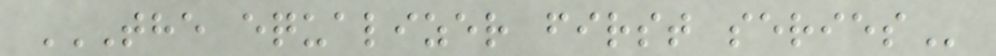THE EQUALIZER FIRST SERIES
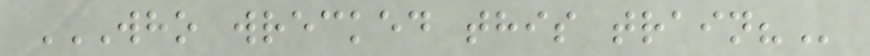WHO WRECKED THIS TRAIN?
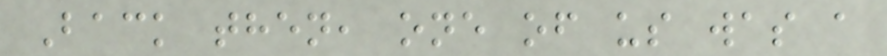Back then, one of us was a
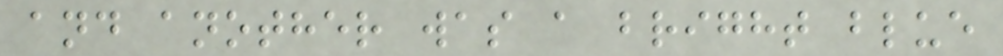and another was a bright blue
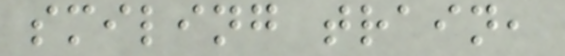smiling train,
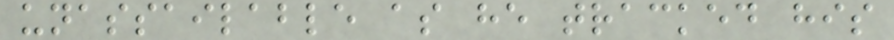unassailable as he tracked his
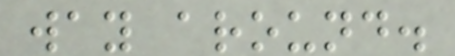way around.
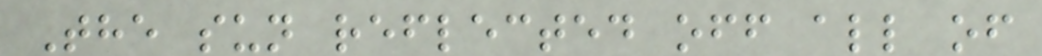The sun reflected off all of
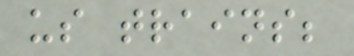us trains;
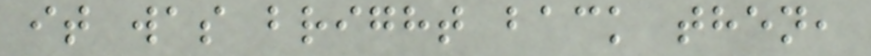it was bright back then,
